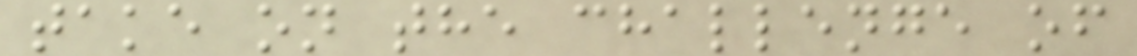take on the challenge of
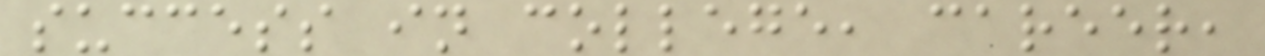success in college, career,
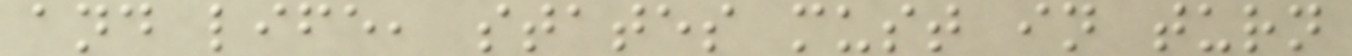and life, states must in turn
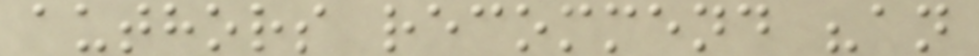authors recommend "an
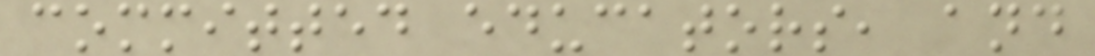committed educators, and
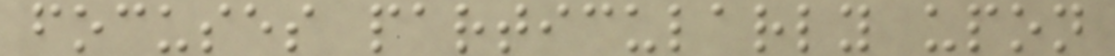focuses particularly upon
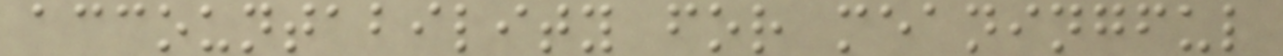accountability for meaningful
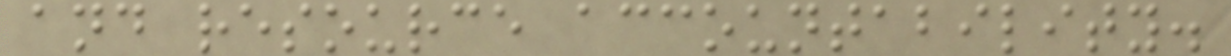and resource accountability.
